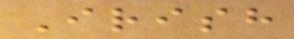Irish
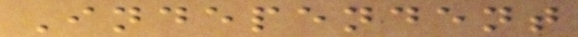Independent
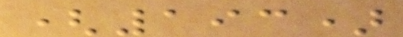(193)
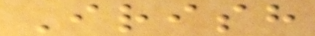Irish
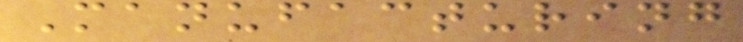Manufacturing
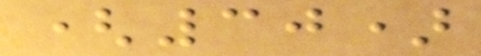(30)
